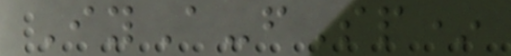IyA-fSp*
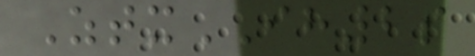ZtxIH2s
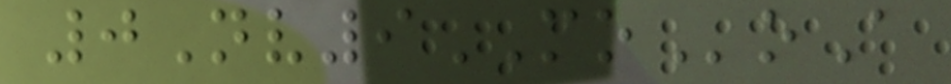0Nv9MOoA
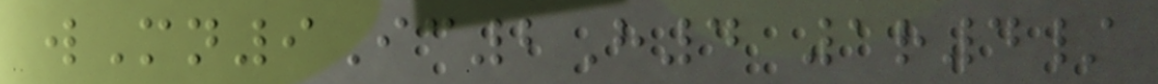wMn9Ic2H4 1r4/
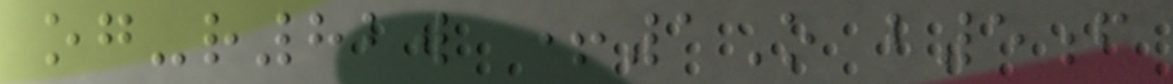og-r82w +1O b5f
